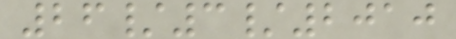26/3/2010
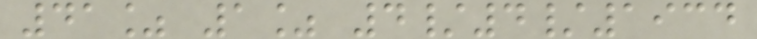41% 1% 4/4/1934
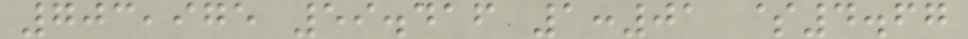703,975 59.416 1:01 $4.67
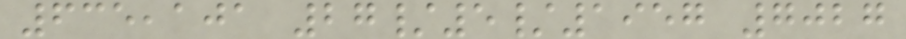635,101 27/5/1957 7027
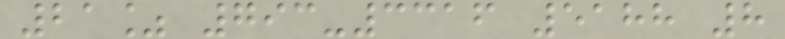21% 793-3316 5188 8
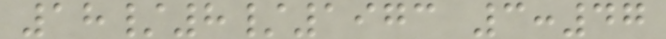18/8/1973 3:47
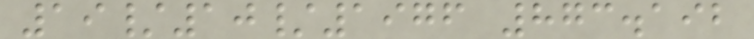19/10/1976 873.192
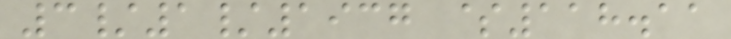3/1/1937 $118.11
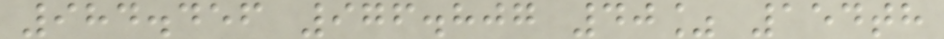984.456 976.807 40% 154th
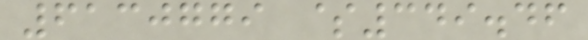6130779 $349.46
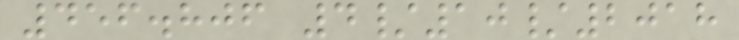456.806 4/10/2018
